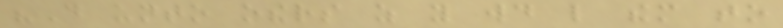"Do unto others as you would like them to
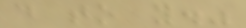do to you."
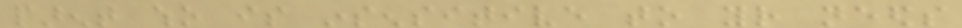parent who is insensitive to your needs
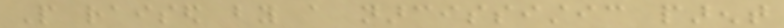People raised by a narcissistic parent
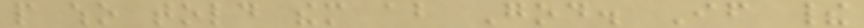people who told them about God. If their
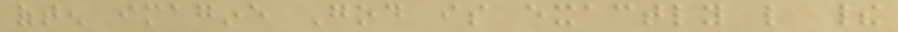often imagine God is exactly like their
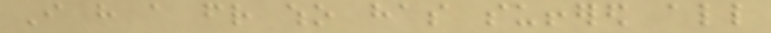I have a friend who has suffered all
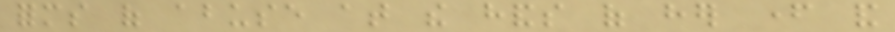forms of abuse at the hands of her father and
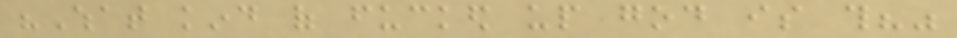"What kind of fucked up god is this?"
